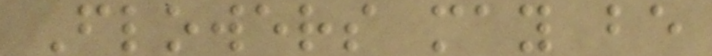Flowers may be
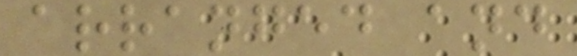arranged and
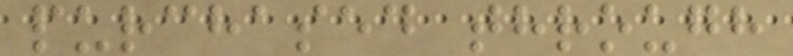purchased through
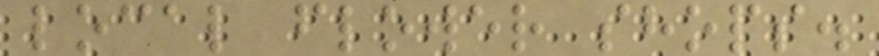local flower shops.
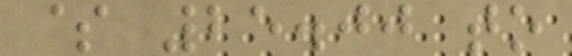$ 25.00 to
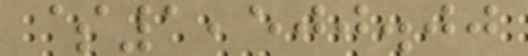$1,500.00
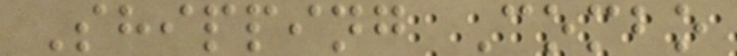Shipping Combo
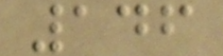146
